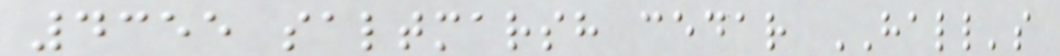4355 saltmarsh cedar HALL's
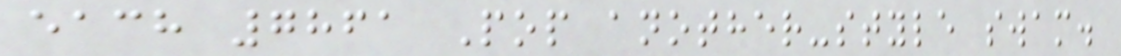each 7861 Pop another-style swam.
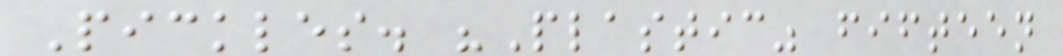Pickles. "Plastic" fifteen
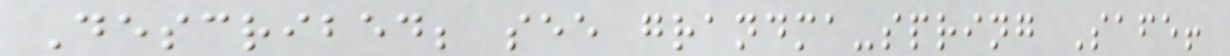Described; see grandma-spring Safe!
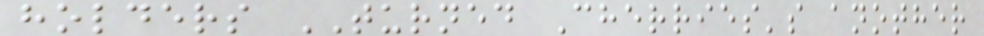holders TURNED Cherries's another
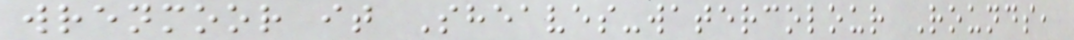wrenmoor it Sheaves-watercolour Rounds,
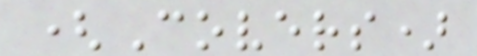(Covers)
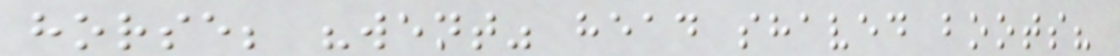horse; "went" head shaved boots?
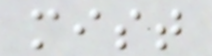mist
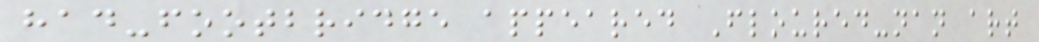had-footbridge appeared Floured-nan art
